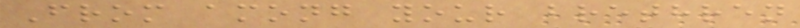From among your brethren
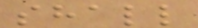shall
